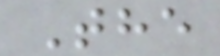The
